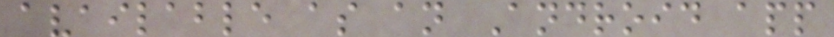available as an Android app
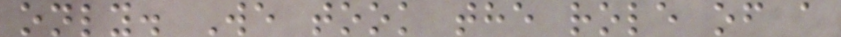only. We took the role of a
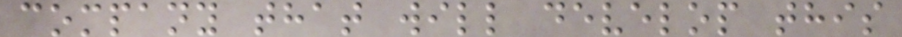company that will develop this
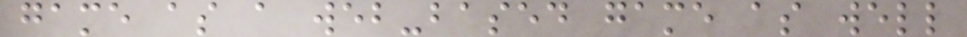game as a web-based game as well
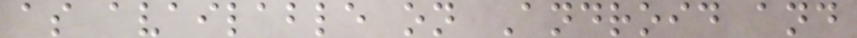as available on Android and
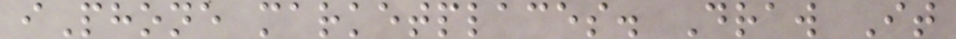iPhone marketplaces. Draw It
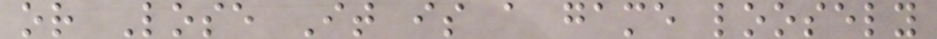or Lose It is a game loosely
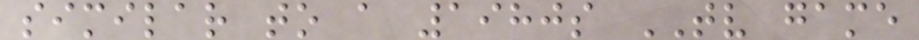similar to a 1980s TV game
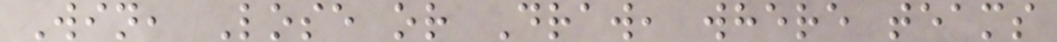Win, Lose or Draw, where teams
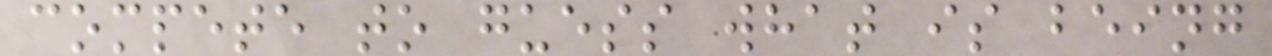compete to guess what is being
